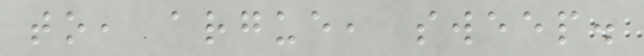to, argue, sweep.
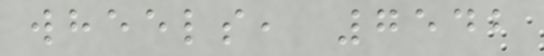wheels, 7542
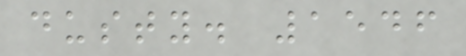dusty. 1546
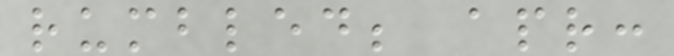rumbled; apr:
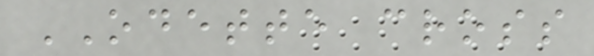ODETTE cross
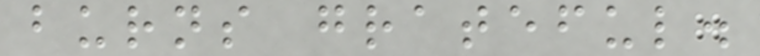burns grateful.
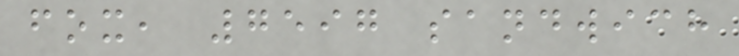fox, 7597 sandwich
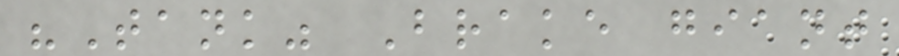"Tank" Brake giant
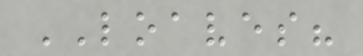LOAVES?
